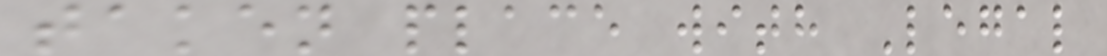taken place with Legal
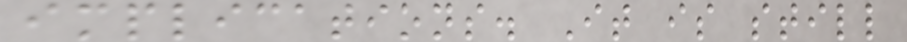implications. It is still
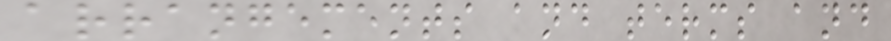arrangements and terms and
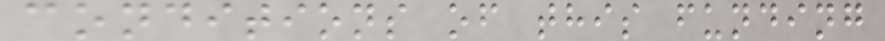conditions of this funding
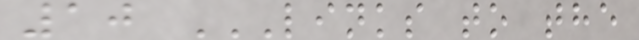10 LINKS TO THE
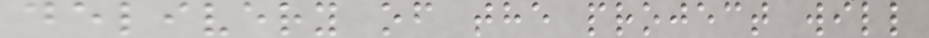delivery of the project will
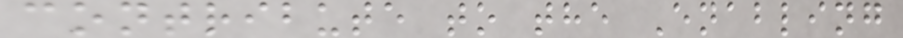contribute to the Enabling
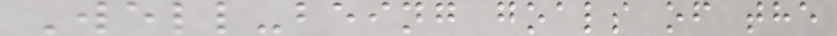Well-being goals of the
